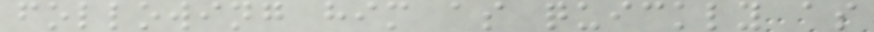following him as quickly as
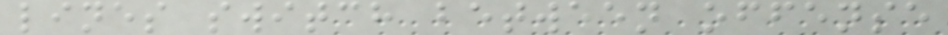lines switch between offense
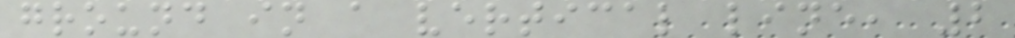ground in a vertical line, 2
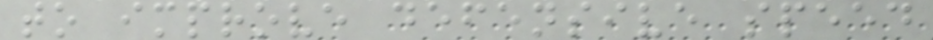to improve defensive speed
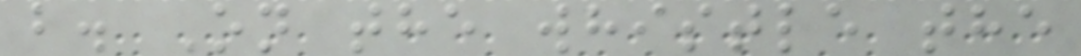b. On the whistle the
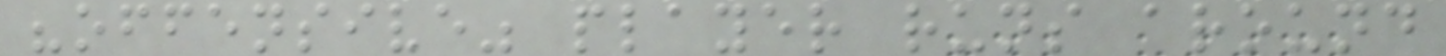"offensive" player runs around
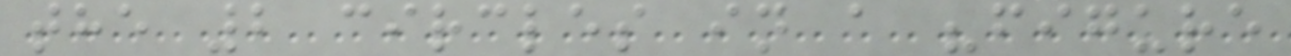the 2 circles in a "figure
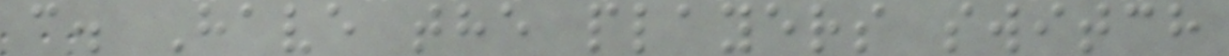c. Have the players switch
